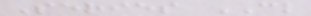Series CK
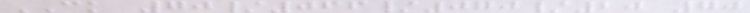CK 70/066/070/20 70
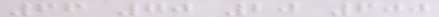66 70 20 600
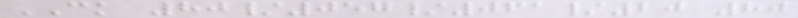CK 80/057/061/20 80
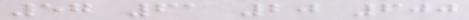57 61 20 600
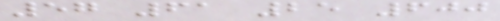57 61 25 600
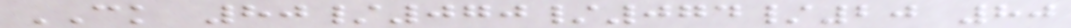CK 80/070/074/20 80
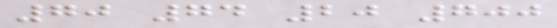70 74 20 700
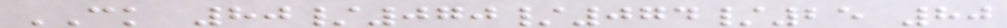CK 80/070/074/25 80
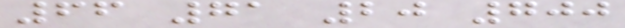66 71 20 700
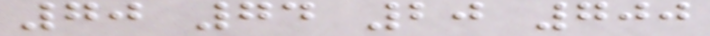70 74 20 700
